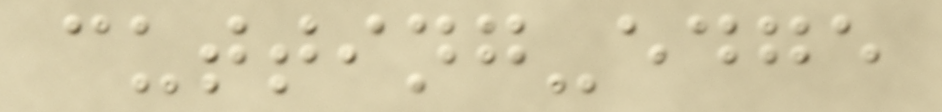cutting-edge
